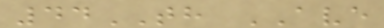44TH AVE
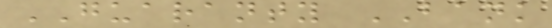GUARANTY BANK
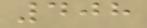408
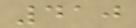410
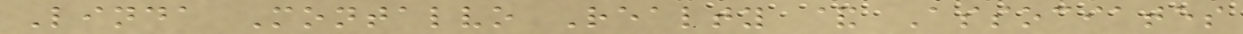Linda Montalvo Realty & Associates
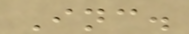Inc.
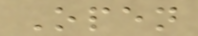Open
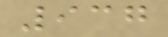937
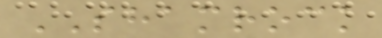SHAMROCK
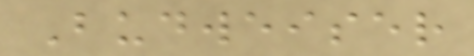Budweiser
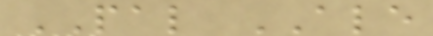PAL ALE
